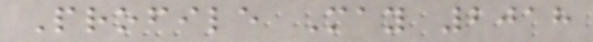Profile May 2018
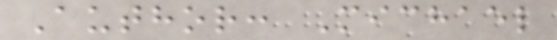Author: Michael
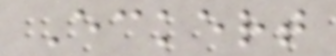Eckert
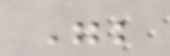";
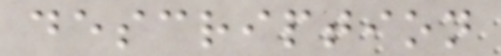description
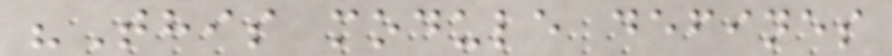"This module defines
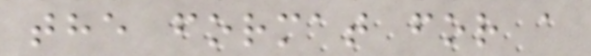the format for a
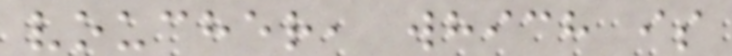voucher, which is
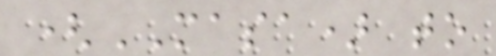(MASA) to
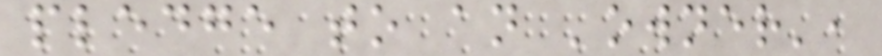pledge to an 'owner',
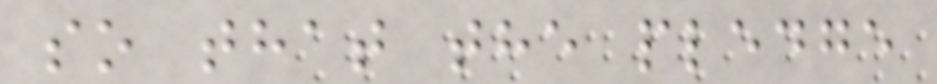so that the pledge
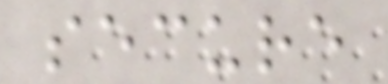secure
